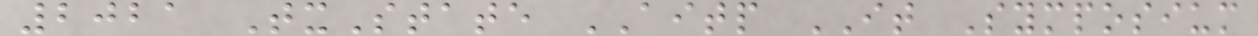2021 TxState AITP IT Symposium
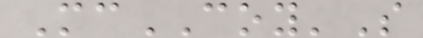McCOY'S
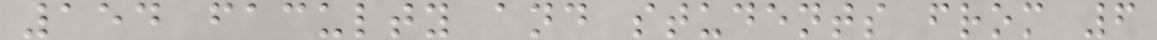154 faculty and students from 6
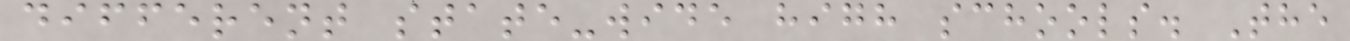different state-wide high schools. The
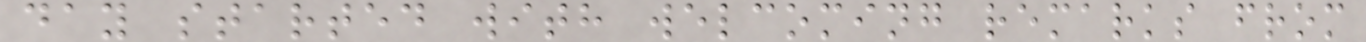day started with welcoming remarks from
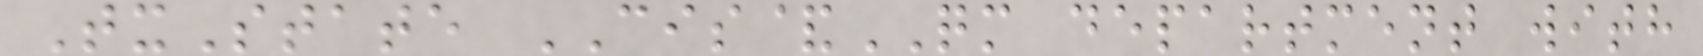TxState CIS&QM department with
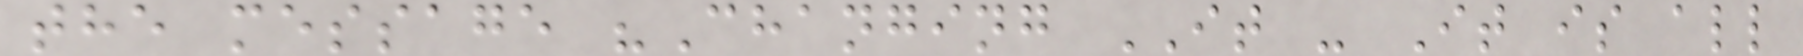the message "Changing IT - It is all
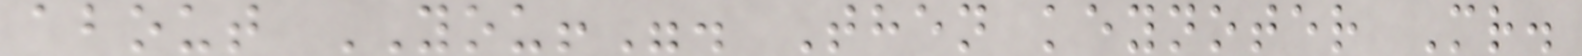about YOU!". Then keynoter Mr.
